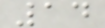14
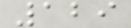129
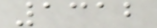1312
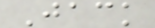Jack
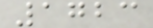1723
